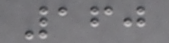160
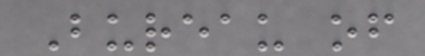Bureau of
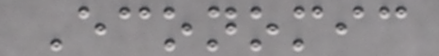Economic
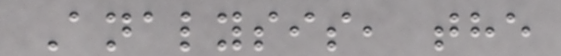Analysis, the
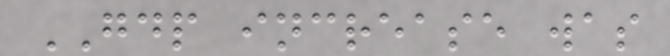GDP increase was
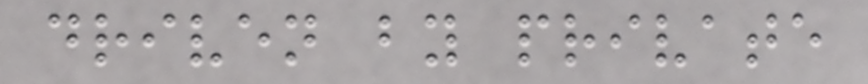driven by private
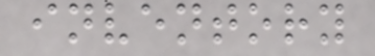inventory
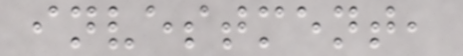investment,
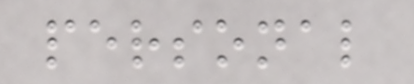personal
